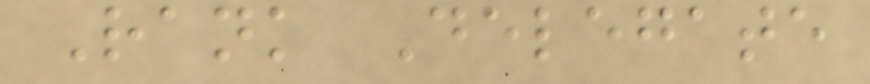Rank Delegate
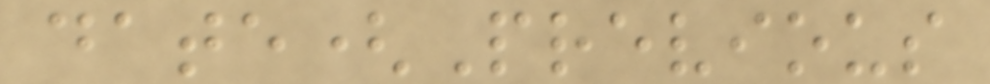date(Previous
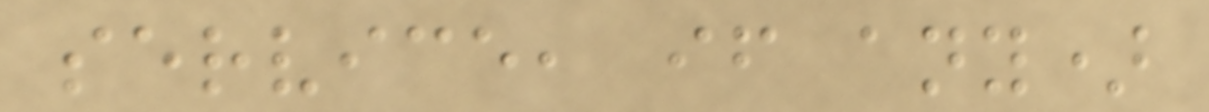service, if any)
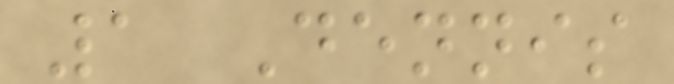1 Dennis
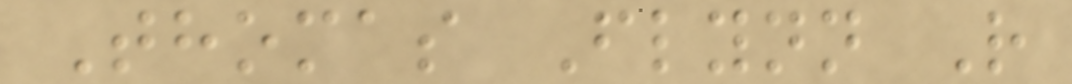Thomas Flynn R
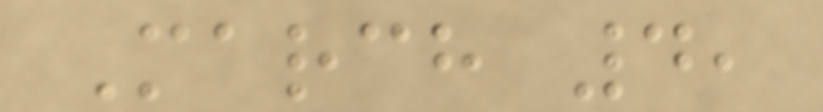March 4,
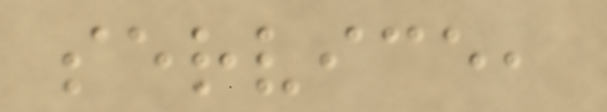service,
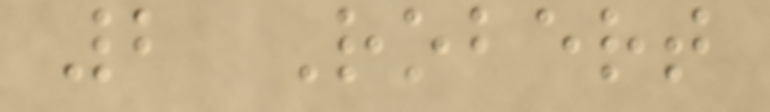2 Robert
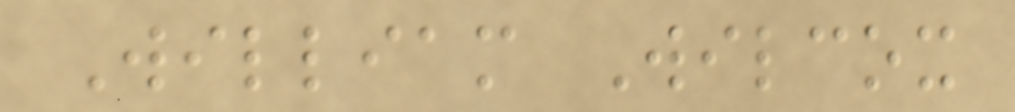William Wilcox
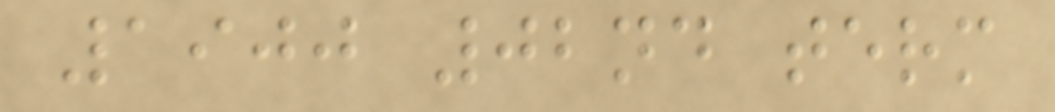1900 02nd term
